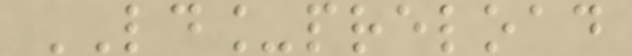LD_preload
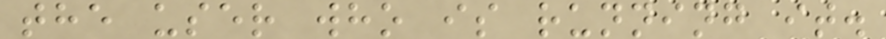the user who is running it.
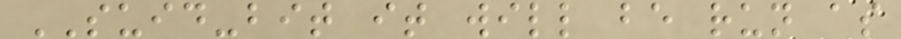SUID-bit it will be run as
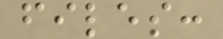files:
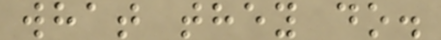what they do.
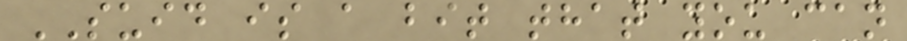SUID is a bit that you can
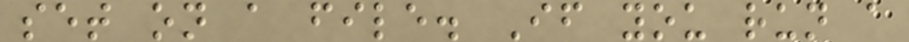set on a file. If you run a
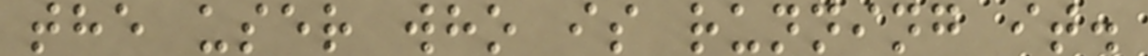the user who is running it.
